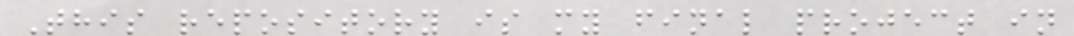This repository is my final project in
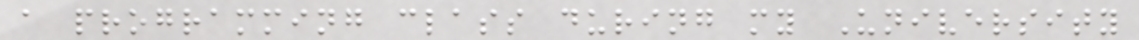a programming class during my University
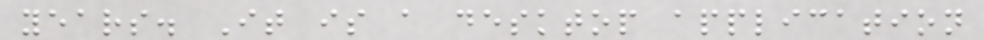years. It is a desktop application
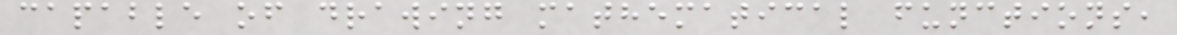capable of drawing mathematical functions,
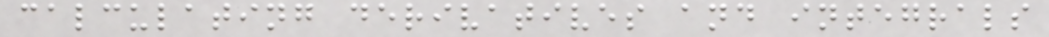calculating derivatives and integrals
